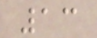13
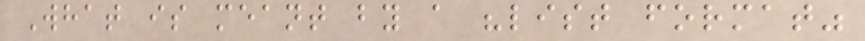What is meant by a "list format"
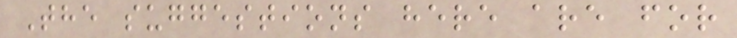The suggestions here are for
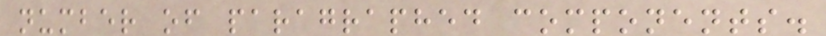number of paragraphed components.
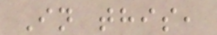In this,
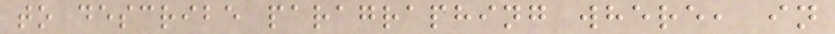to describe paragraphing where, in
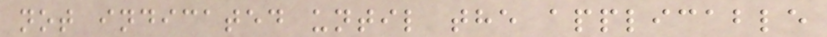not indicated until the applicable
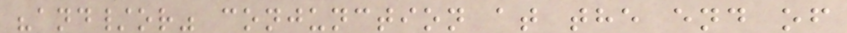"and/or" conjunction at the end of
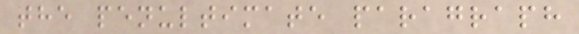the penultimate paragraph
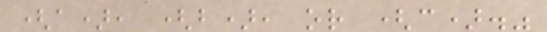(a), (b), or (c)."
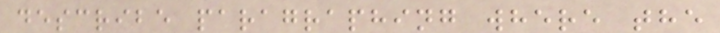describe paragraphing where the
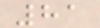81
